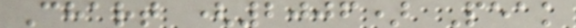Chart (2006) Peak
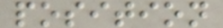position
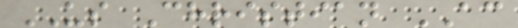US Christian AC
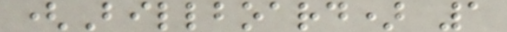(Billboard) 1
